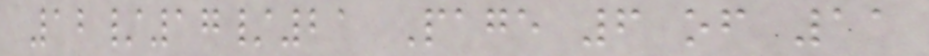12/17/21 Page 6 of 11
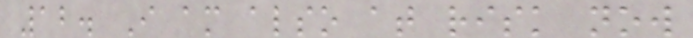12. I am also at risk now
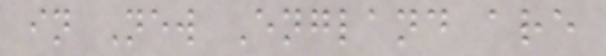in New England are
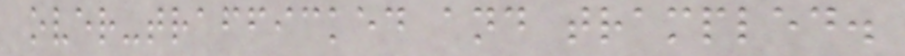over-trafficked and trampled.
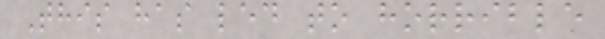This has led to horrible
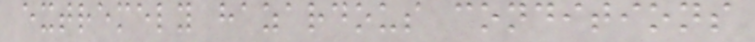extremely hazardous conditions
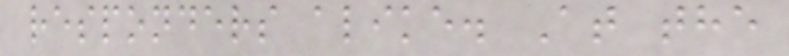responders alike. At the
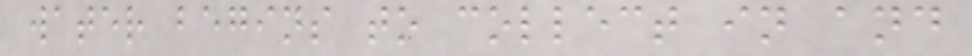water begins to collect in and
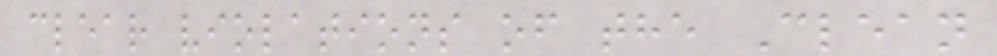clear violations of the Clean
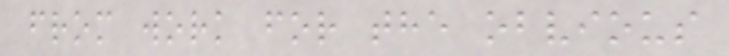from work for the obvious
